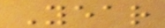Year
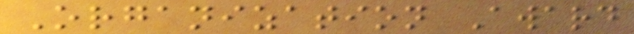Organization Award
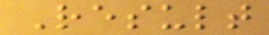Result
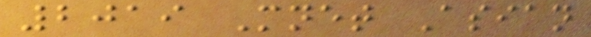2019 Mnet Asian
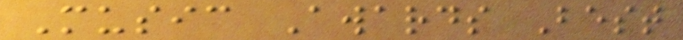Music Awards Best
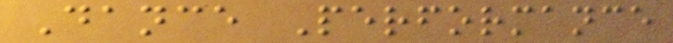Dance Performance
